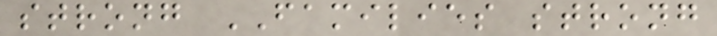strong FAMILIES strong
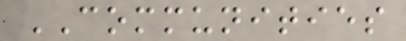COMMUNITIES
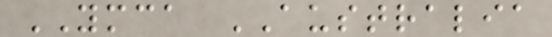YMCA AUSTRALIA
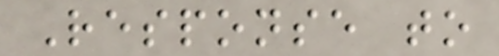Response to
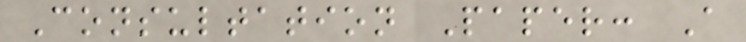Consultation Paper: A
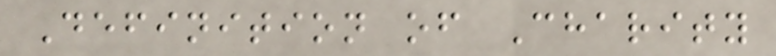Definition of Charity
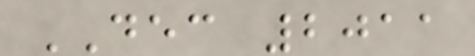DEC 2011
